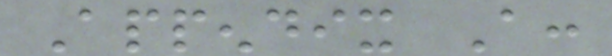Appendix A:
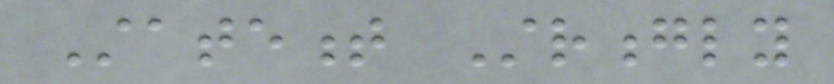Statement Strongly
